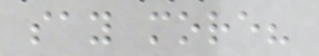say more?
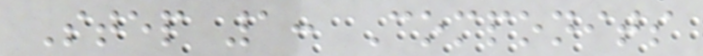Step 1: Componits
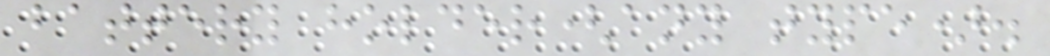battery holder(any type).
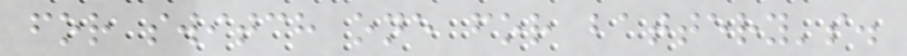for switch one for battery's.
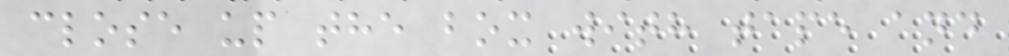close up the box with tape and
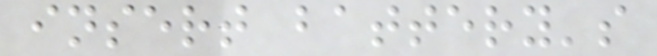insert battery's
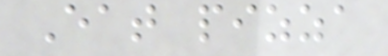Eat pizza
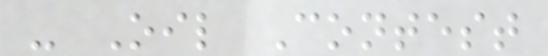- Oil Contest
